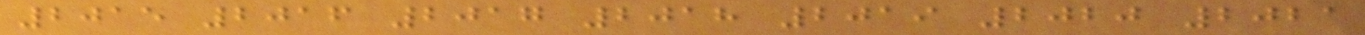2015 2016 2017 2018 2019 2020 2021
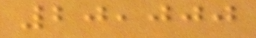20,000
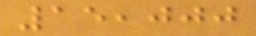15,000
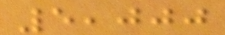5,000
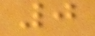0
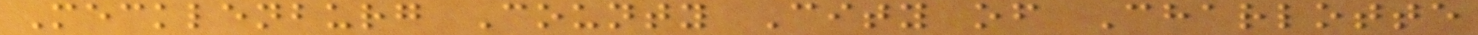Mecklenburg County City of Charlotte
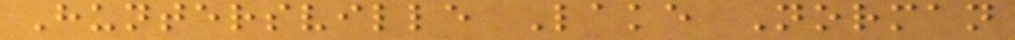Huntersville Lake Norman
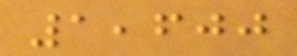1,600
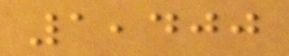1,400
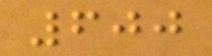600
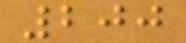200
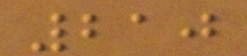210
